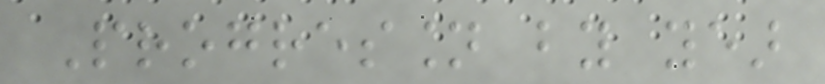Progression by year
